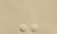-
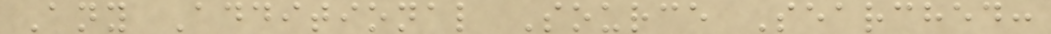Any Additional Source Searched:
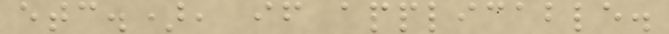etc.), if applicable.
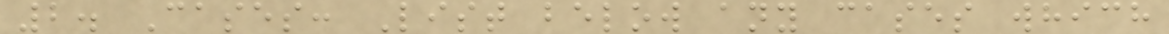2. Cases: List below any cases which
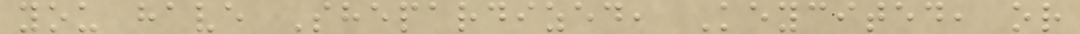you have Shepardized, Keycited, or
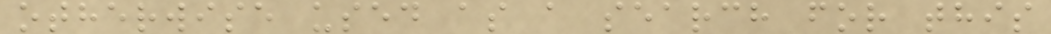otherwise used as a search for this
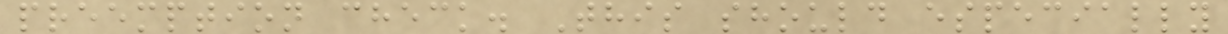preemption check. This should especially
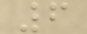6
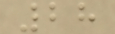28
